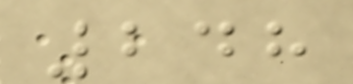248
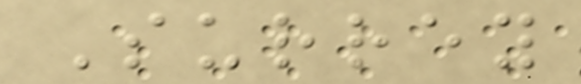Surrey
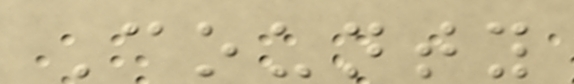County
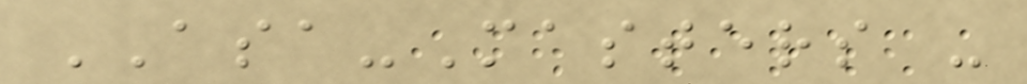ASA-Masters -
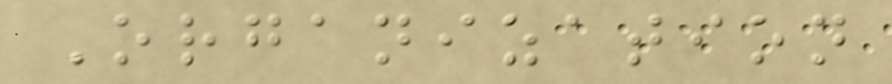Organization
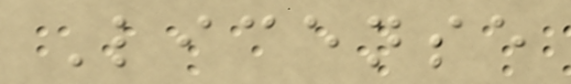License
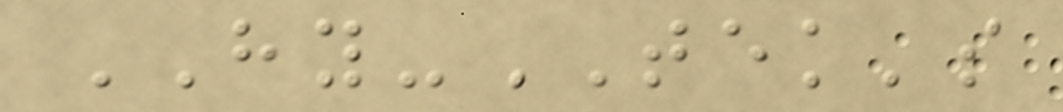HY-TEK's
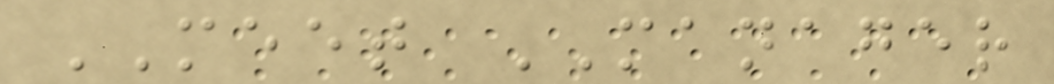MEET MANAGER
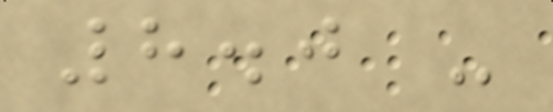8.0 -
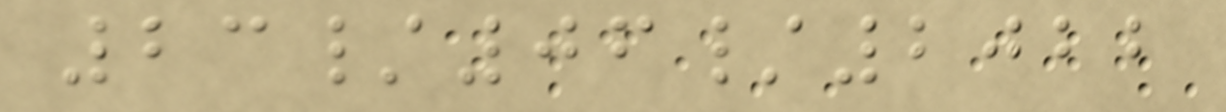23/06/2022
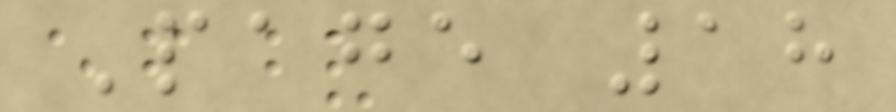Page 18
